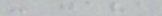- java
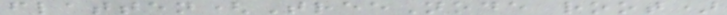flatten(TreeNode root)
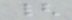{
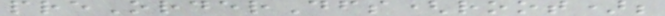preOrderDfs(root);
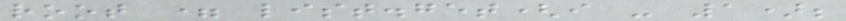root = list.get(i - 1);
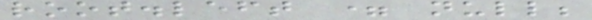root.left = null;
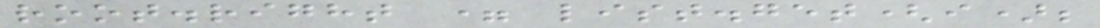root.right = list.get(i);
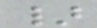}
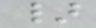}
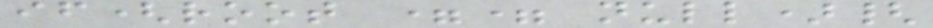if(root == null){
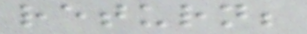return;
